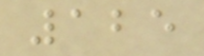125
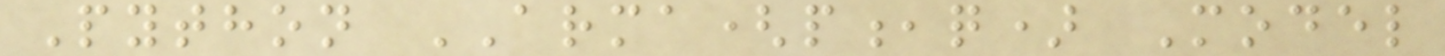Python ARMA(p,q) Model
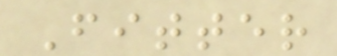Fitter
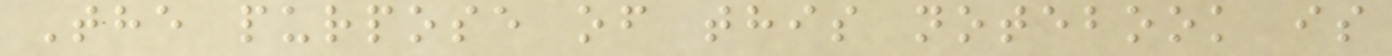The purpose of this notebook is
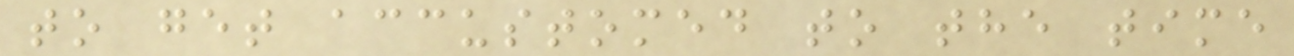to get accustomed to the time
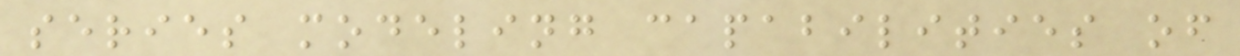series modeling capabilities of
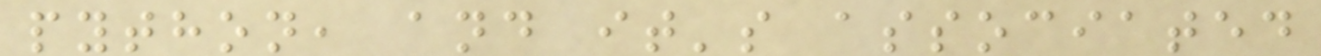python, and it's associated
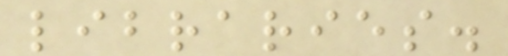libraries.
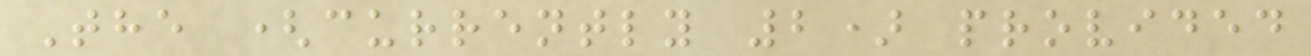The (currently 2) provided
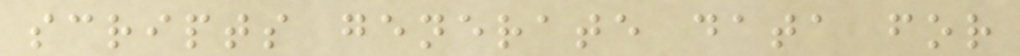scripts generate data for
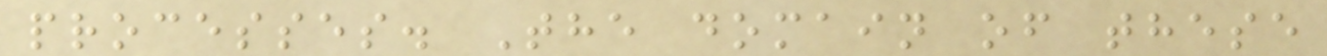processes. The domain of these
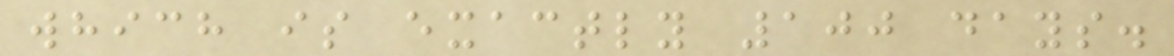which is exactly 100 days.
